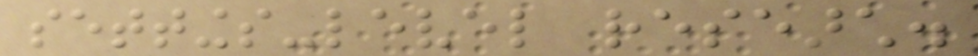settings-level research.
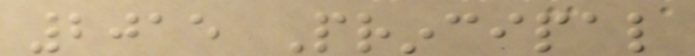2015 Principal
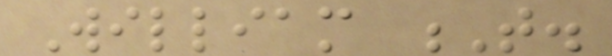William T.
